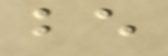be
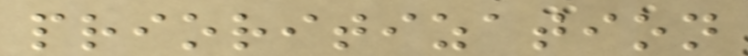prioritization
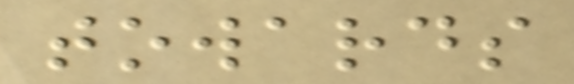towards
